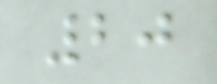20
